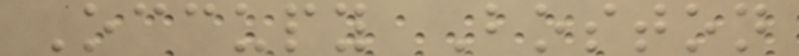Occupy Boston
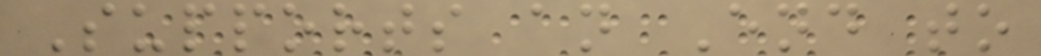Supports an End to
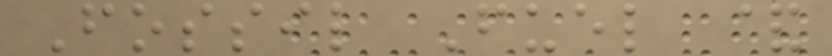Fossil Fuel &
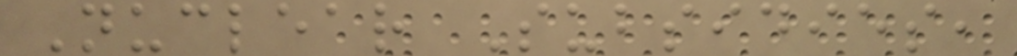Nuclear Subsidies,
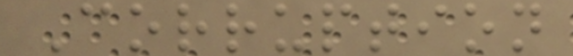Corruption
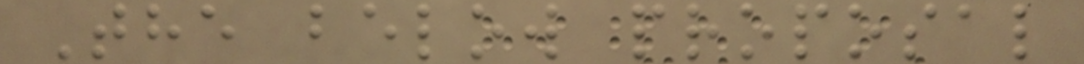The below proposal
